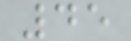45
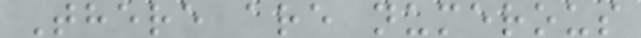There are numerous
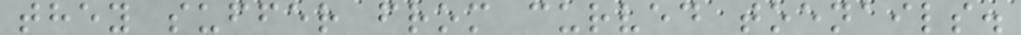they suffer from curved toenails.
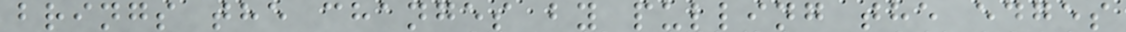brings the changes by pulling the edges
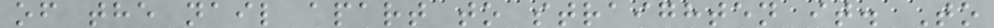of the nail apart to straighten it. To
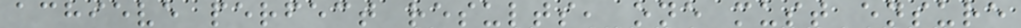achieve perfect results, one must ensure
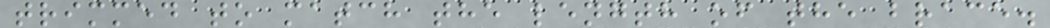trimmed to match the length of the brace.
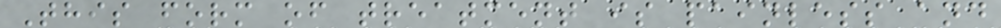This form of treatment is painless and
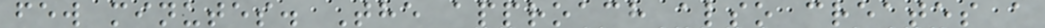few minutes. The approach also creates a
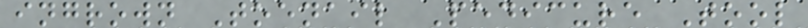ingrown Toenail Pedicure Tool
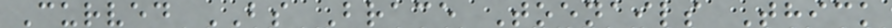Curved BS Brace Toenails Thick
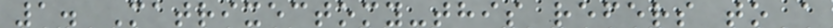1. Matrixectomy-this refers to a
